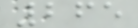265
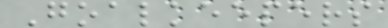Goalkeepers
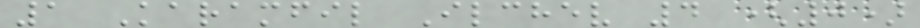1 Karamfil Ilchev 4 (0)
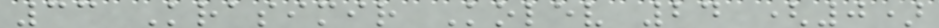33 Krasimir Kolev 24 (0)
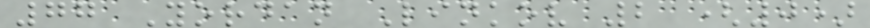77 Yordan Linkov 2 (0)
